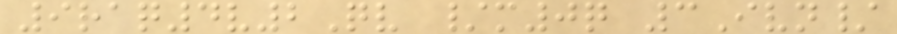9raq4v2Qv /m0q 3Ivn/
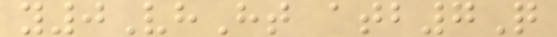y0VhHt atb7Q
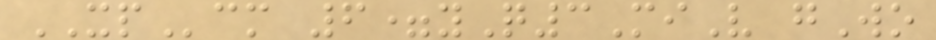XPcm 6=yQ3MiV gWo
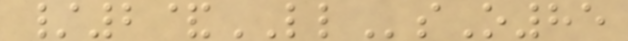/2&LLsO85
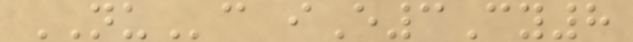NUc iE3Cy8
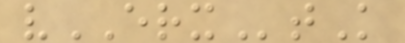vERXtK
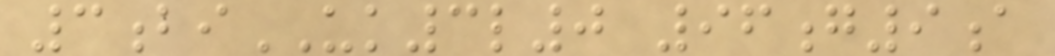3biUK3l0 96g9a
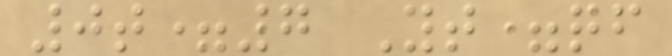0t=7 Yt=qf
